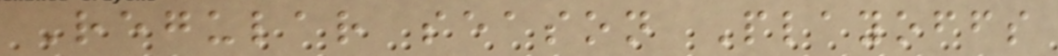Regular season Playoffs
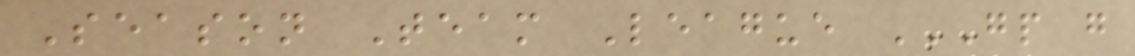Season Team League GP G
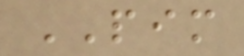PIM
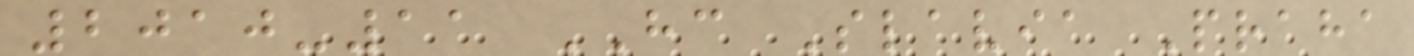2010-11 HC Slavia Praha
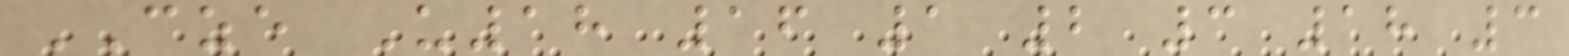CZE U18 16 1 2 3 18 3
